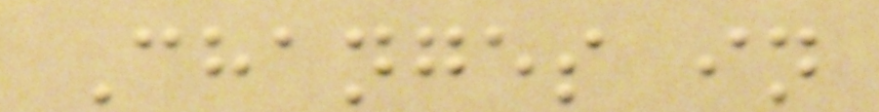Changes in
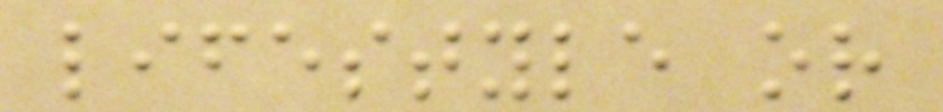lifestyle or
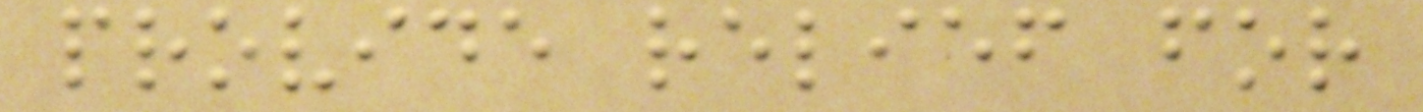provide relief for
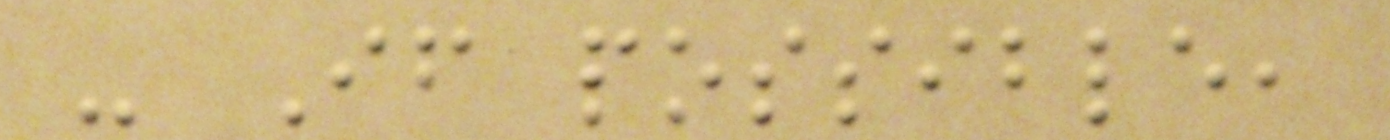- If possible,
